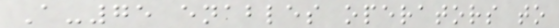A-75 enables operators to
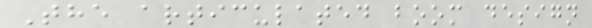The articulated boom design
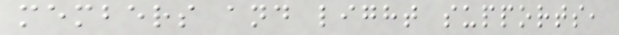members and light supports,
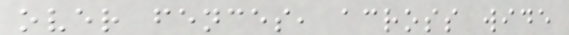over fences, across wide
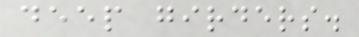deep girders.
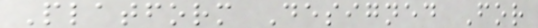Platform Designed For
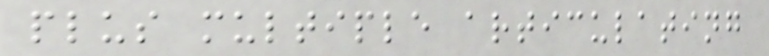plus multiple articulating
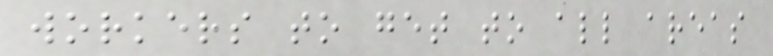workers to get to all areas
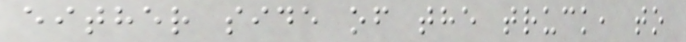either side of the truck, to
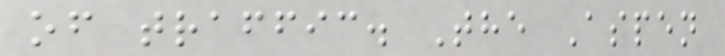of traffic. The Aspen
